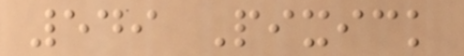549 Pixick
